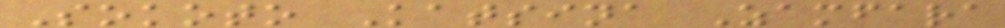Sokoto Katsina Zamfara
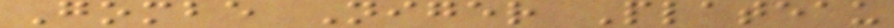Gombe Niger Plateau
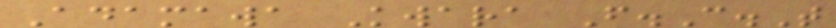Adamawa Kwara F.C.T
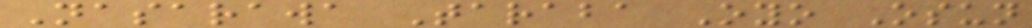Nasarawa Taraba Oyo Osun
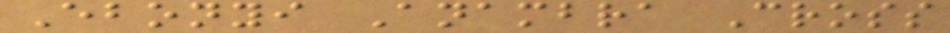Ebonyi Anambra Cross
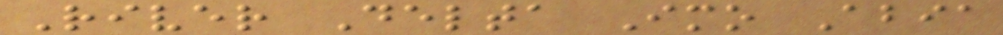River Delta Imo Abia
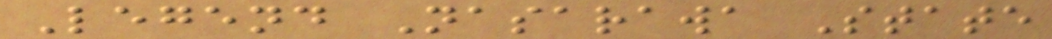Legend Nasarawa State
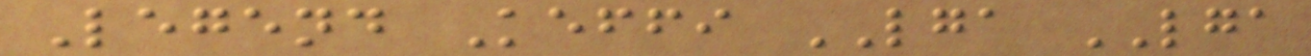Legend Keffi LGA LGA
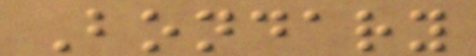Bondary
